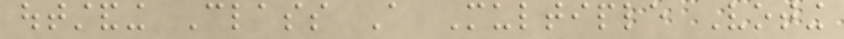outstanding Class A Multiple Voting
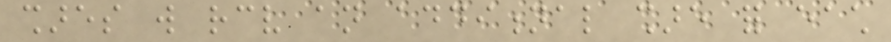shares will receive an additional share for each
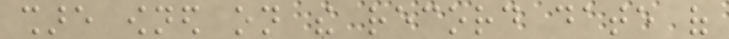share owned on the record date of
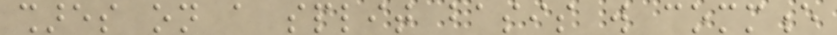shares on a split basis will commence
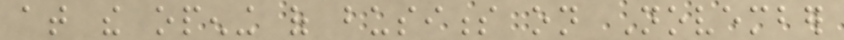at the opening of business on November
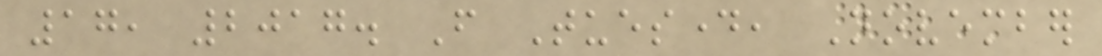17, 2017. From Tuesday, November
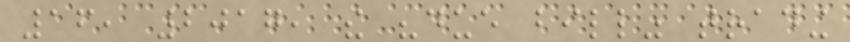16, 2017, the "due bill" trading
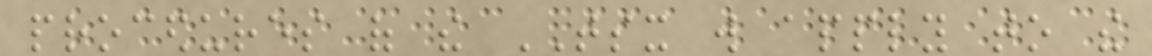procedures of the TSX will apply to the
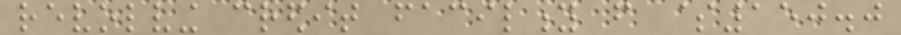revolving credit facility from $150.0
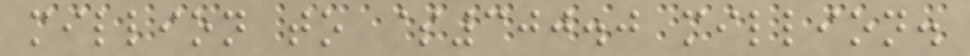million to $300.0 million.
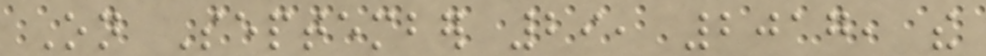On September 29, 2017, the
